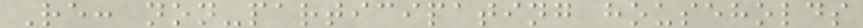Re: non-participating households
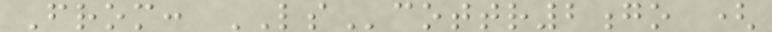From: LScottr2go (
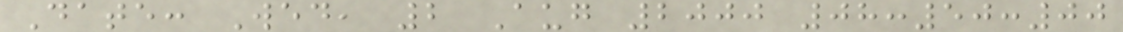Date: Wed, 2 Aug 2000 08:50:00
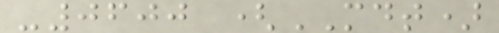-0600 (MDT)
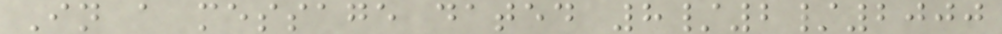In a message dated 8/2/2000
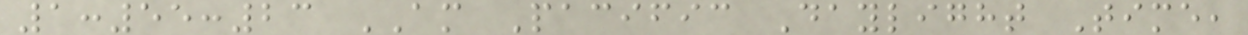1:55:23 AM Pacific Daylight Time,
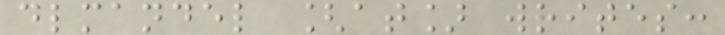dlmandel [at] writes:
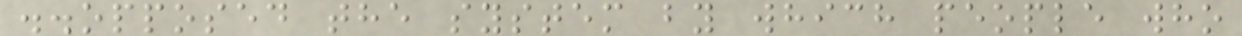..opposed the system by which people who
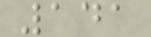141
